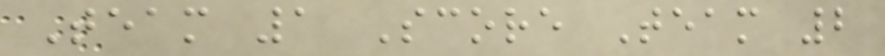Team 1 Score Team 2
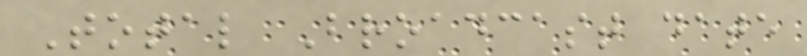Total Broadcast date
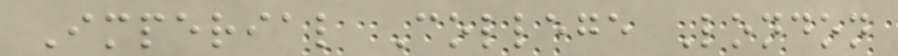Imperial College London
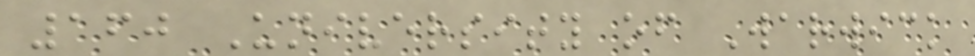160 University of Warwick
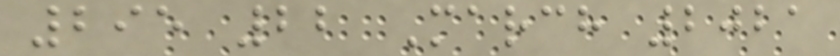295 22 March 2021
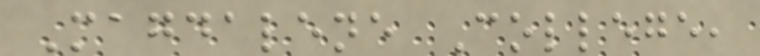Magdalene College,
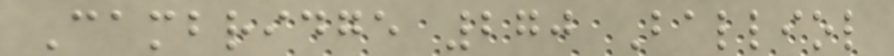Cambridge 270 Balliol
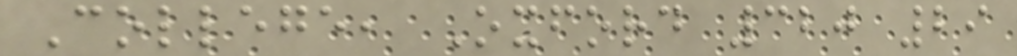College, Oxford 320 29
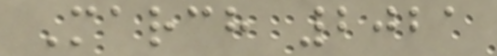March 2021
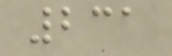231
